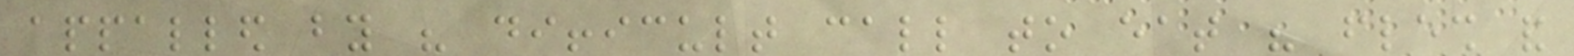appalled by his difficult call to eat his flesh and
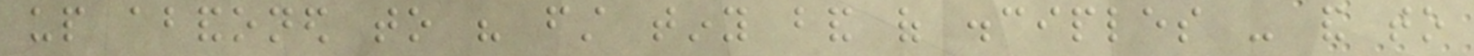up abandoned to his first tiny band of disciples - and to
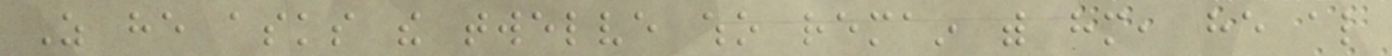As he asks the twelve who remain with him, he also
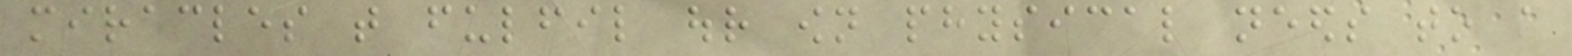miracles that fulfil our own physical needs to a
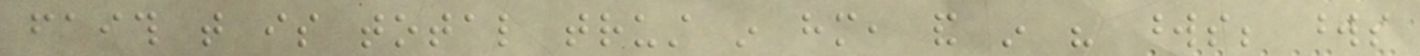faith that is total trust in him, and in his words; words
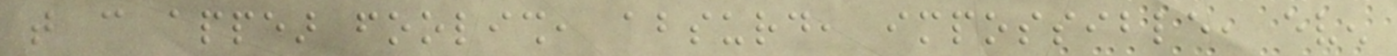that can appear foolish, absurd, impossible, even
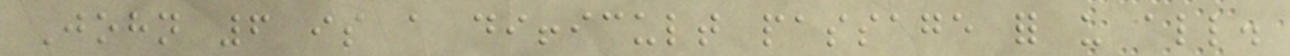John 6 is a difficult passage for us all.
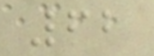62
